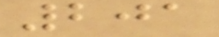201
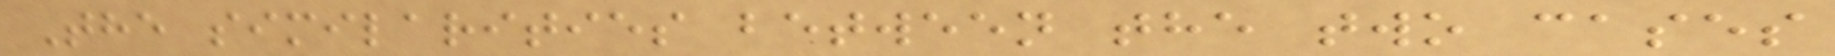The similarities between the two cases
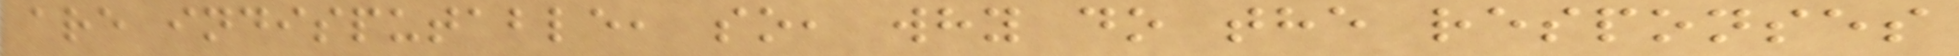are indisputable, so, why do the responses
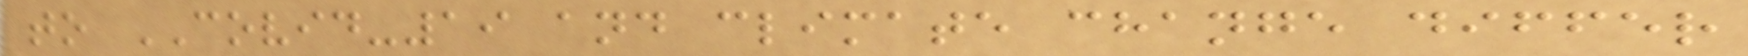to COVID-19 and climate change differ
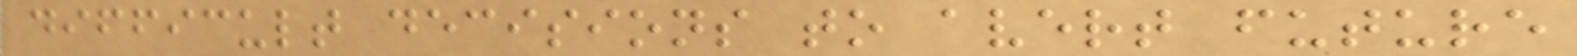difficult decisions to avert future
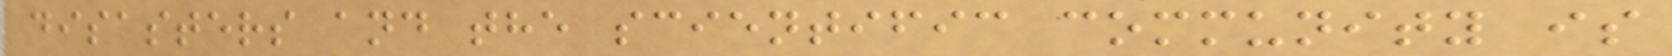disasters and the scientific community is
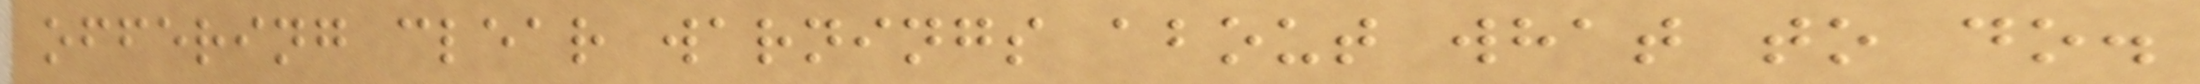offering clear warnings about what to do.
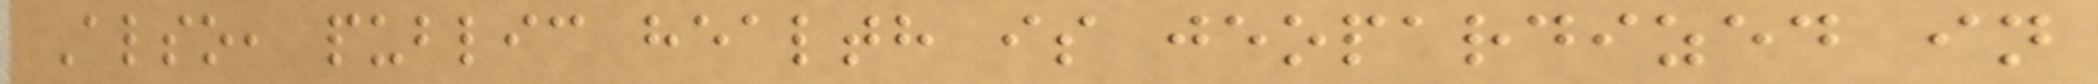Also, public health is jeopardized in
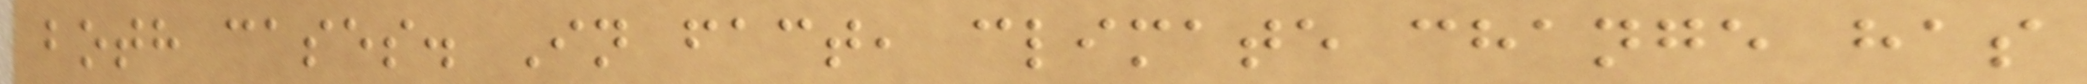both cases. In fact, climate change has
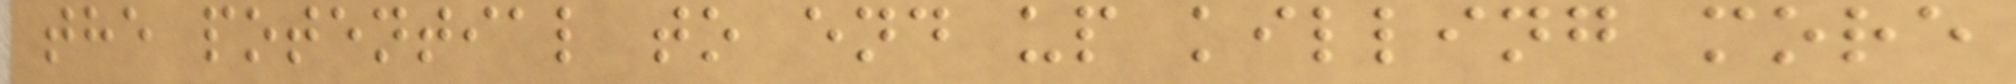the potential to end up killing more
